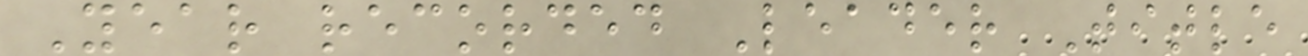Year recorded Leader Title
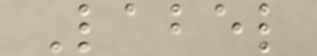Label
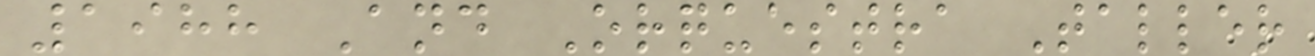1988 And Orquestra Taller
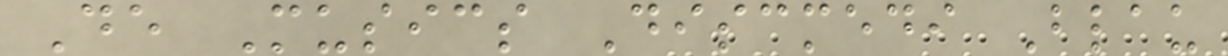De Musics Discmedi Blau
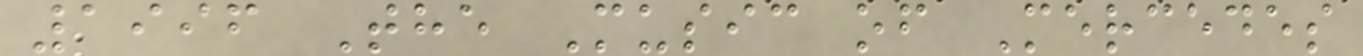1996 The Music of Mercedes
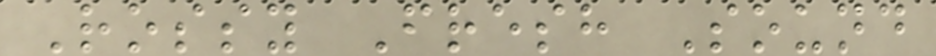Rossy Fresh Sound
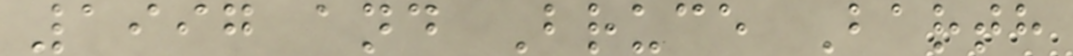1997 and Bruce Barth
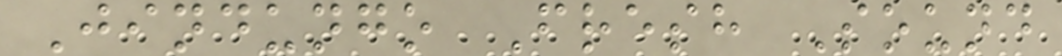Jindungo Fresh Sound
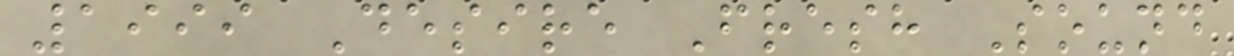1999 Desire Fresh Sound
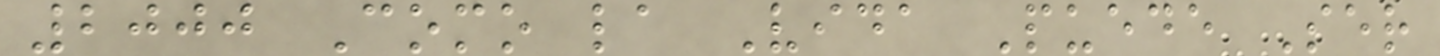2000 Como la Vida Puede Ser
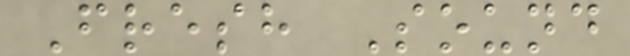Fresh Sound
